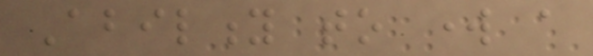Ability to work a
